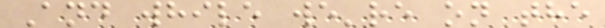And while we're on the
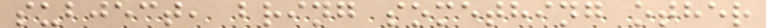subject, bring something other
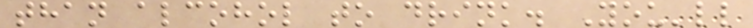than alcohol to drink. You'll
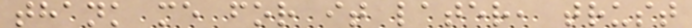thank me for it later, trust
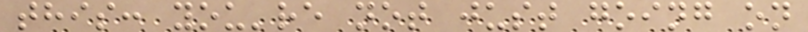this: you're not just going on
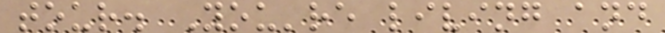tour. You're living and
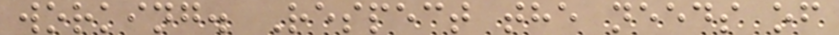working. Respect the needs of
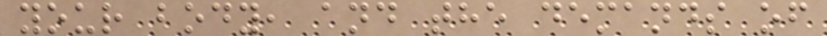your body, and the demands of
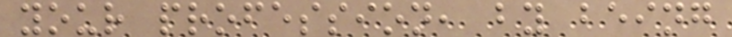your profession, by being
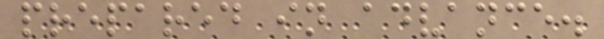prepared in advance.
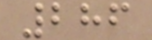286
